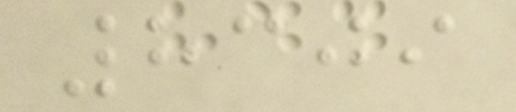8309
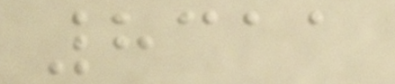8311
